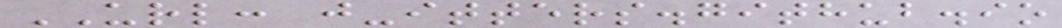URL: j-itters.github.io
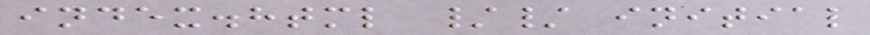index.html // initial
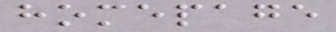homepage
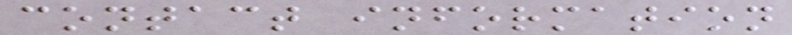contact information
